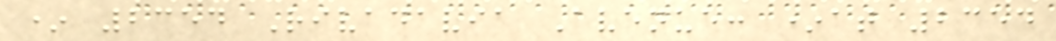* 2354 Rivadavia Avenue: *at 2354
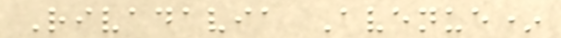Rivadavia Avenue*
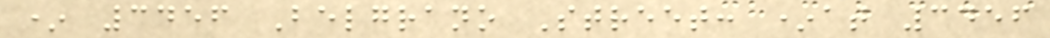* 3456 Belgrano Street: *at 3456
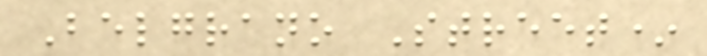Belgrano Street*
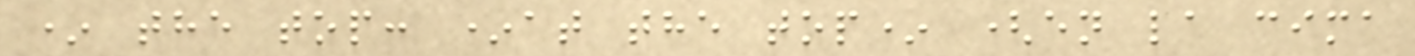* the top: *at the top* (en la cima
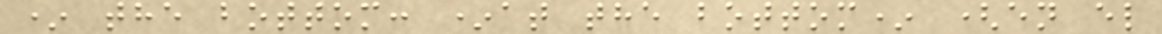* the bottom: *at the bottom* (en el
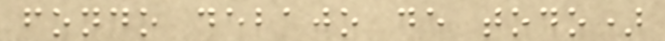fondo debajo de todo)
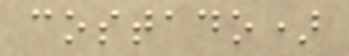costado)
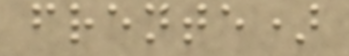frente)
